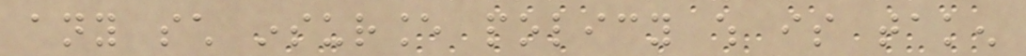any such insurance policy which is taken
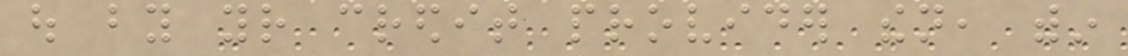out by your credit provider then, within
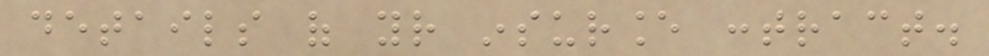details of your insurance contract.
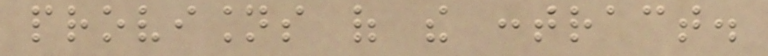provisions of the contract.
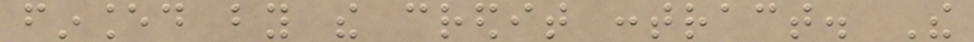financed by the credit contract. The
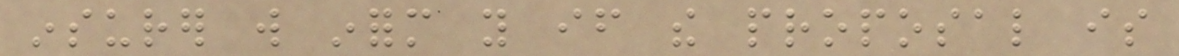insurer will inform you if the proposal is
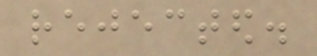rejected.
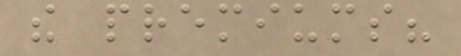the premiums?
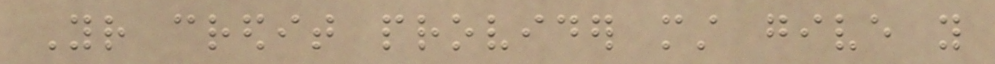Your credit provider must give you
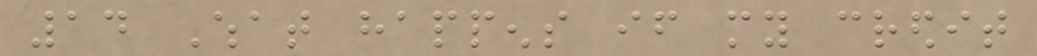14 What happens if my credit
